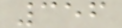356
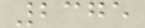2375
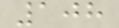108
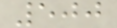500
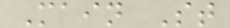Main St
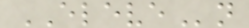ELEVEn
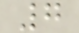7
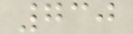730
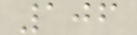106
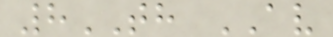8TH AV
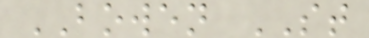BOWEN ST
